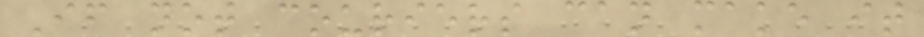If not couriers can make it
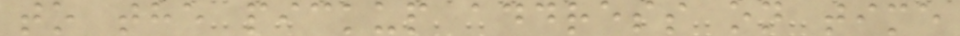to the pickup address on time
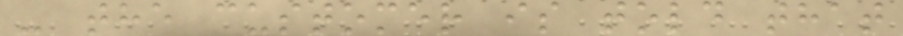- the customer is told that
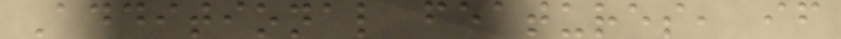Additional features, if
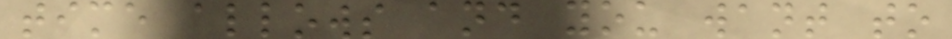time allows and you want to
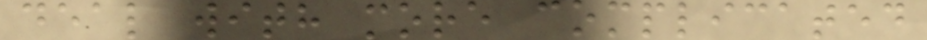deal with more complicated
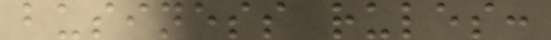business rules:
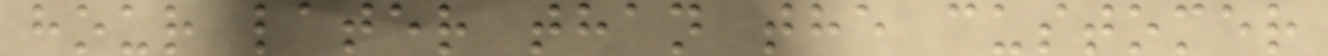hour later than the customer
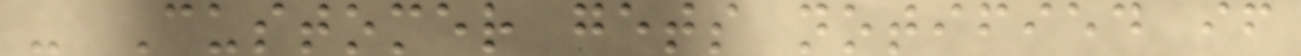- Customer gets notified if
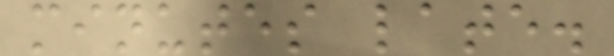minutes late.
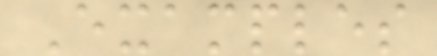Examples
